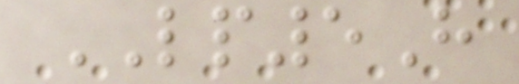LP5H
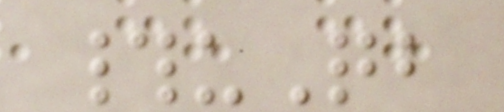#uQb
